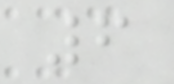6
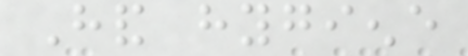Hand hygiene
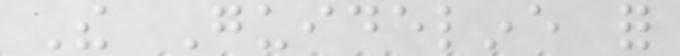The Guideline for
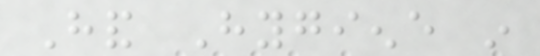Hand Hygiene in
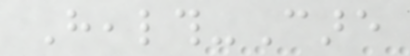Health-Care
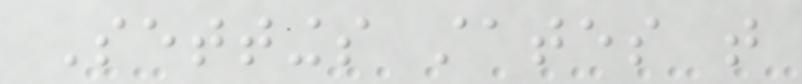Settings states that
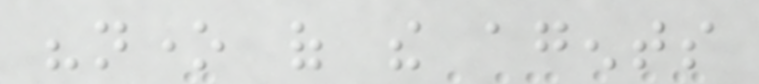"none of the agents
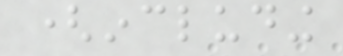(including
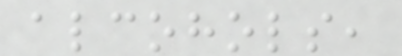alcohols,
